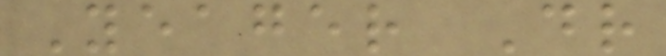Yeager Dr
